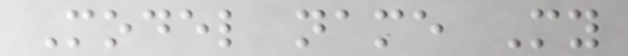Model name My
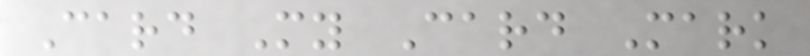Card My Card Mark
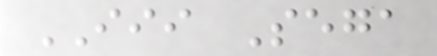III Sega
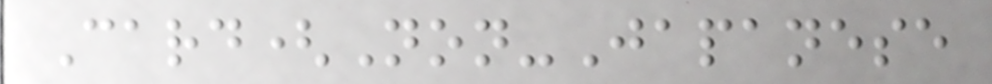Card(Non-Japanese
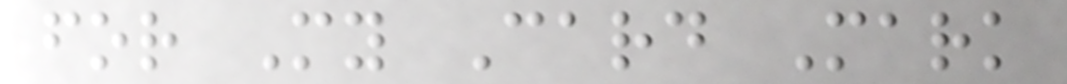for My Card Mark
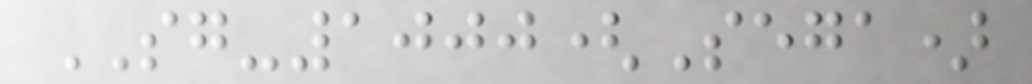SG-1000(Sega)
